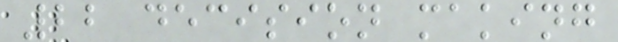22 decision making
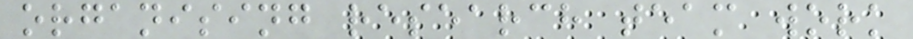organising research team work
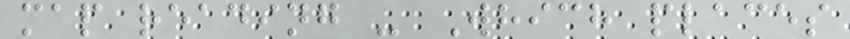map reading - Which places
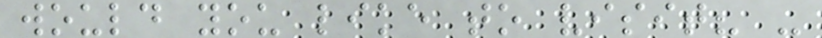would you like to visit? -
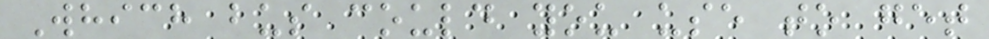Which bus could you use to get
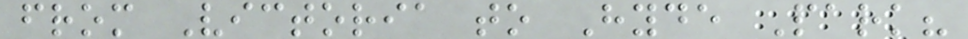from Victoria to Hyde Park?
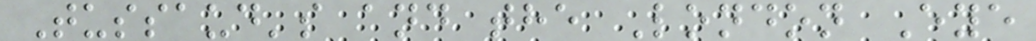Tussaud's and the London Eye
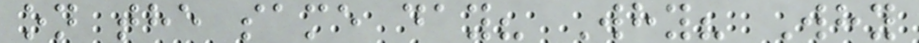on the same day? Why? Why
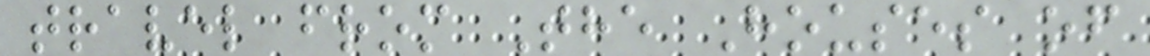travel from The Houses of
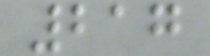217
